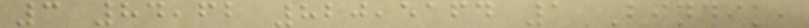3 84,62 820,5164 1 Bindik,
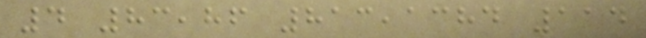4 83,86 813,1384 114
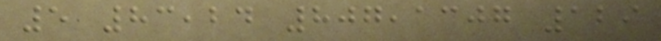5 83,24 807,1307 129
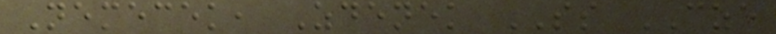Nemecek, Zdenek SS CZE
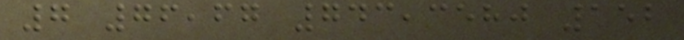7 76,67 743,3580 152
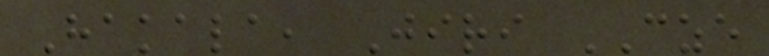Hakala, Jiri CZE
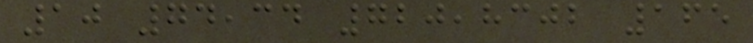10 74,34 720,8302 165
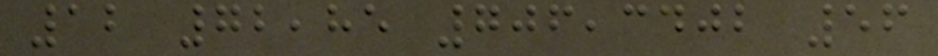12 72,85 706,3402 56
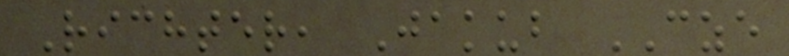Richter, Jakub CZE
